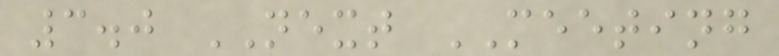3.0 NEXT MEETING
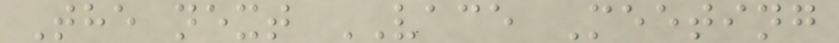The next VACE Meeting
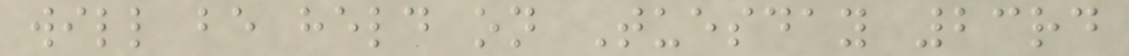will be held on Tuesday 23rd
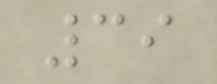39
